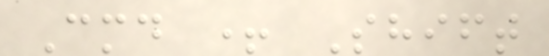Cmd + Shift
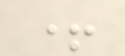+
